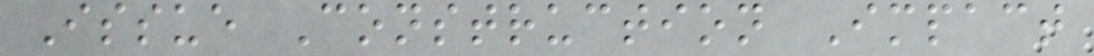Issue Construction Impact
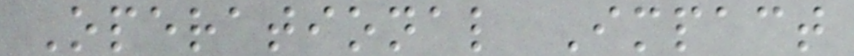Operational Impact
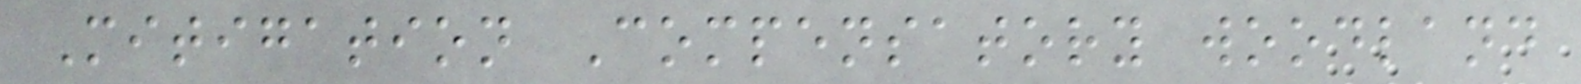Mitigation Compensatory woodland
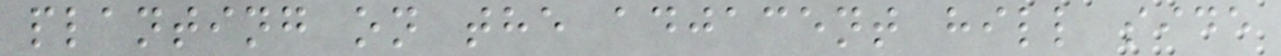planting on the adjacent hill side
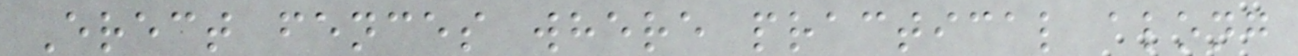Erect fences where practical along
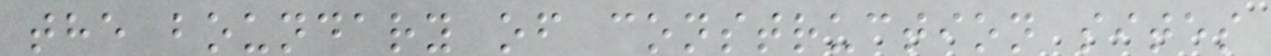the boundary of construction sites
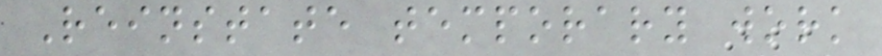Reinstate temporary work
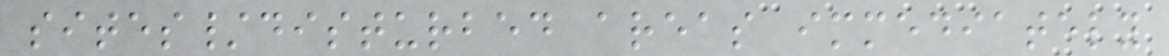sites/disturbed areas immediately
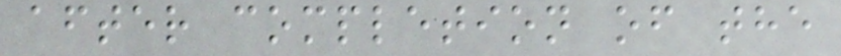after completion of the
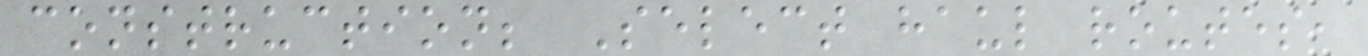construction; Select haul routes,
